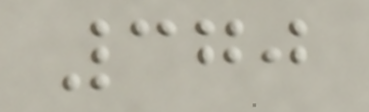370
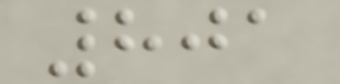801
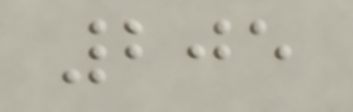205
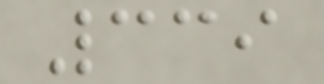339
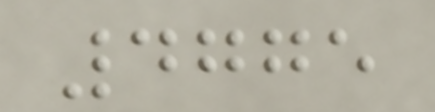4775
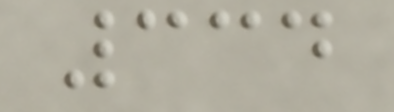334
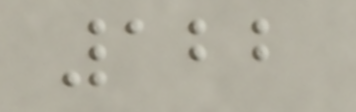122
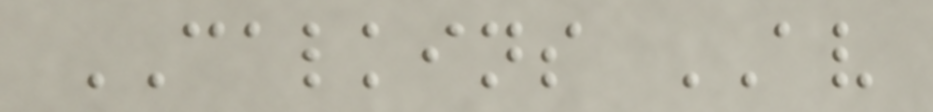CALKINS AV
